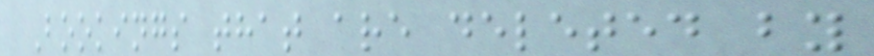Bookings that are deleted by
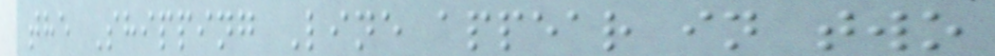the Shipping Line appear in two
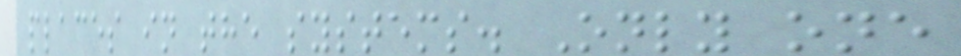places in the systems. Only one
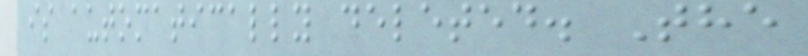is automatically deleted. The
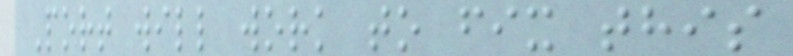Port will work to fix this
